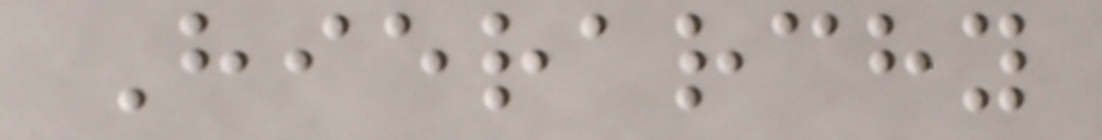Hierarchy
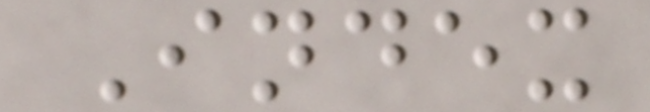Index
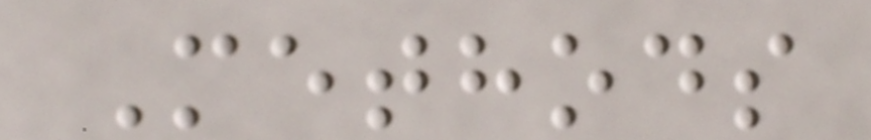Methods
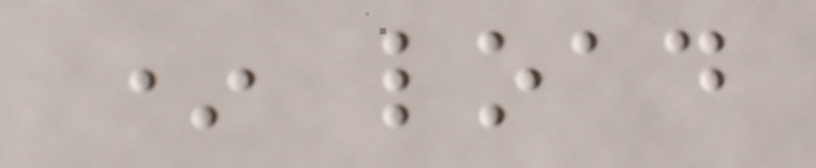* load
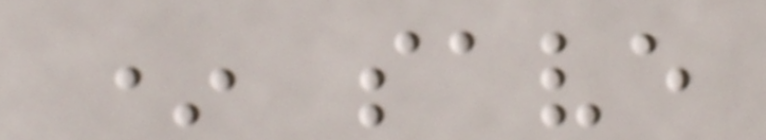* save
